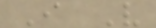I V
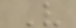V
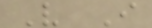V I
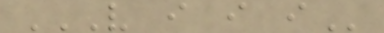V I I I
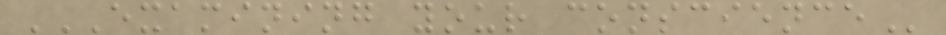EXAMINING YOUR CONSCIENCE
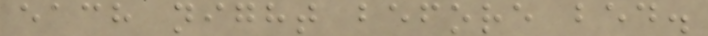each night before bed.
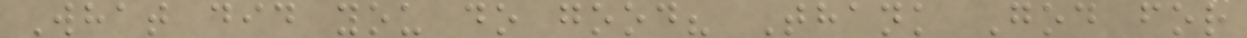What did you do good? Thank God for
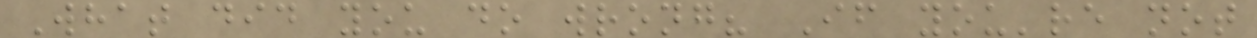What did you do wrong? If you're not
